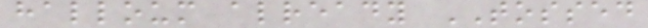halloum already TOSSED
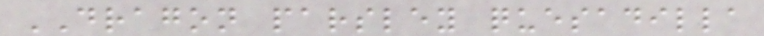DRAGON parsley quesadilla
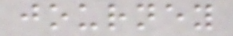journey
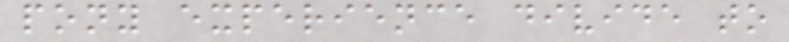pony experience divide to
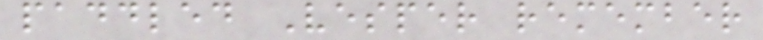paddled Vesper remember
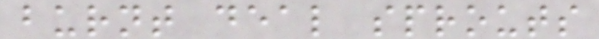burnt deal sprouts
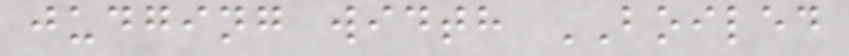judging width BOILED
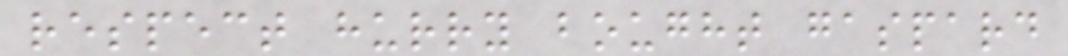respect hurry bought gaspard
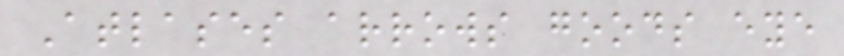Atlases arrows goods eye
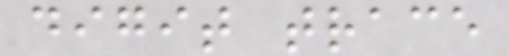digit trace
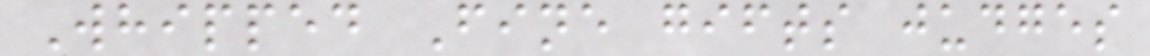Whipped Fine gifts judges
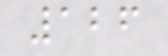126
